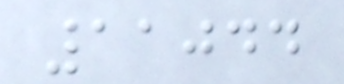11044
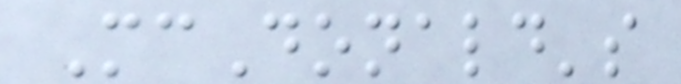McDonald's
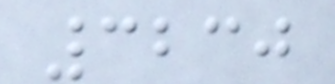3230
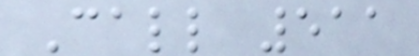Call 511
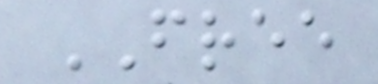FREE
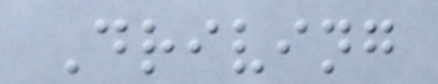Driving
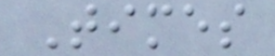Times
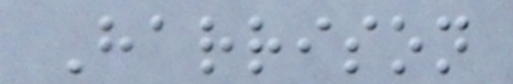Harrison
